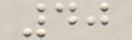40
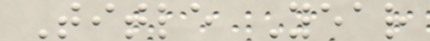Title Year
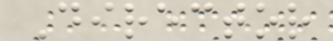Director
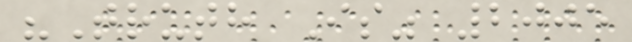"Truth Is" 2005
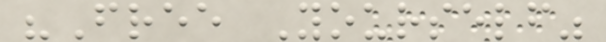"Free Yourself"
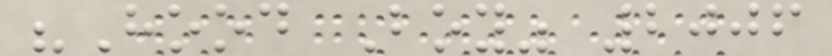"Hood Boy" 2006
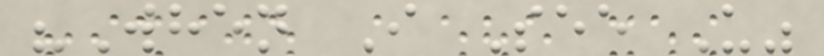"When I See U"
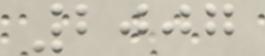2007
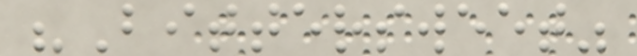"Bittersweet"
